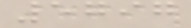5797
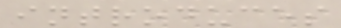introduces
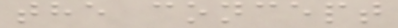the concept
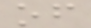of
